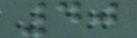40
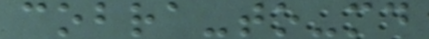cobra-to-md
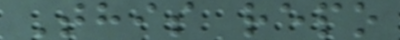This repo
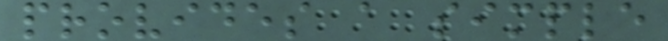provides a simple
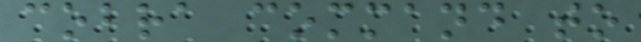cobra command to
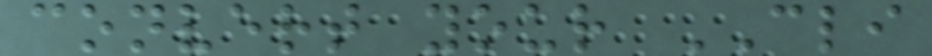convert your CLI
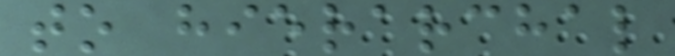to hierarchal
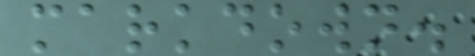markdown.
